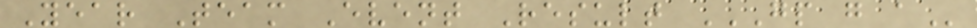Year Team Event Result GP G A
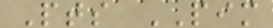Pts PIM
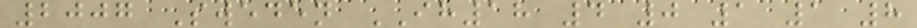2007 Sweden IH18 4 0 1 1 8
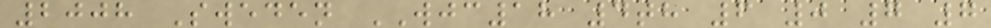2008 Sweden WJC18 4th 6 0 7 7
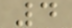4
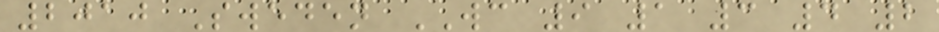2010 Sweden WC 9 1 3 4 2
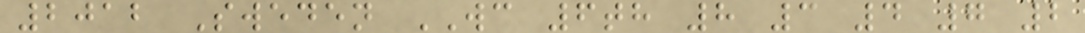2012 Sweden WC 6th 8 3 4 7 2
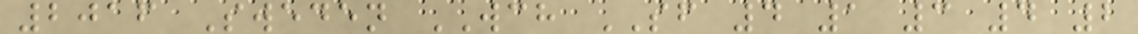2016 Sweden WCH SF 4 1 3 4 2
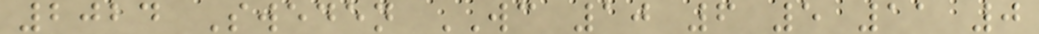2024 Sweden WC 10 6 5 11 0
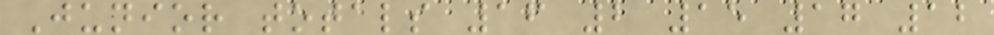Junior totals 16 2 15 17 12
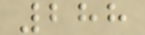288
